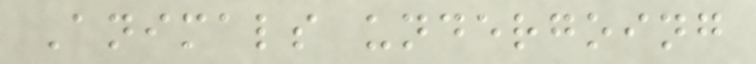Animals undergoing
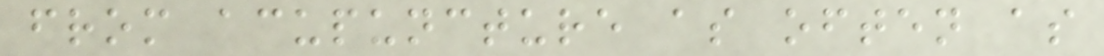from acupuncture as often as
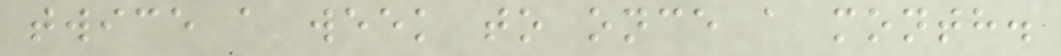twice a week to once a month.
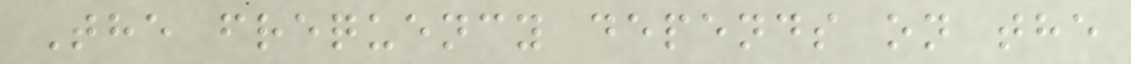The frequency depends on the
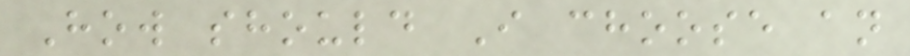How should I choose an
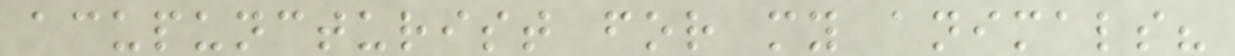acupuncturist for my animals?
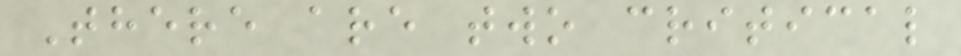There are two critical
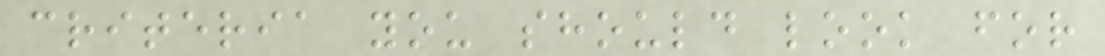criteria you should look for
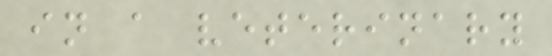in a veterinary
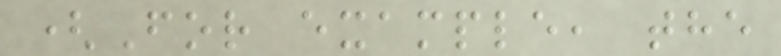(For example, the
